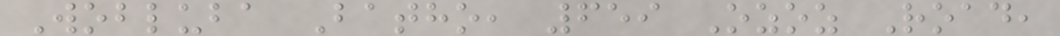Wobluba Batho, 659 Ozoz Road,
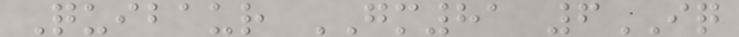Quibaur GM81 6IQ
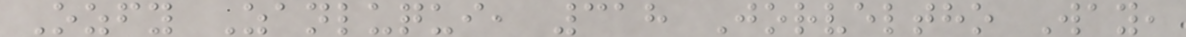Ozfy Zanluqui, 318 Jorveltho Way,
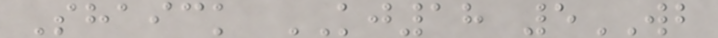Shaick KJ18 5WB
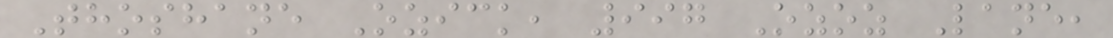Thoshane Ozick, 997 Ozoz Lane,
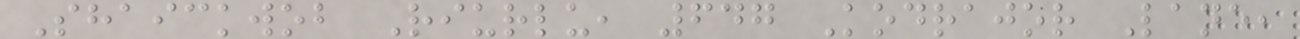Shaickwob Riurlu, 647 Kodrajor Lane,
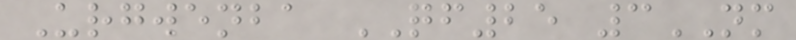Urgwenba QF25 3NM
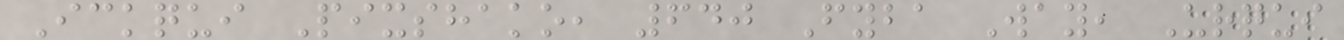Ickqui Pixshako, 640 Fyba Way, Urqui
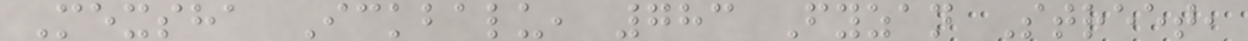Mexsha Ickbalu, 783 Fyzan Street,
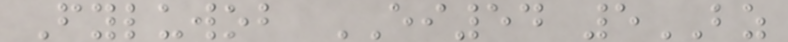Fyluwob EI54 5BZ
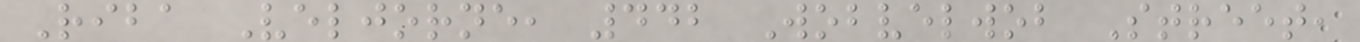Riba Veljorne, 442 Wobvelwob Street,
